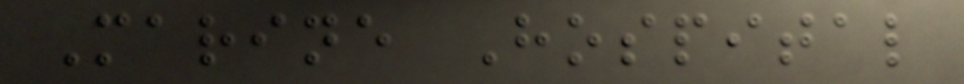Marine Hospital
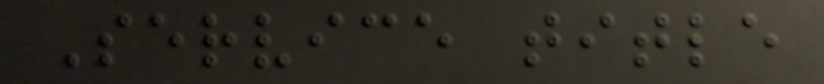Service title
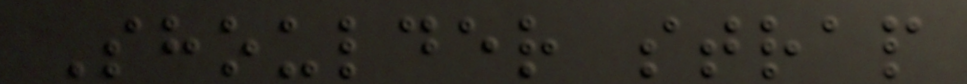Shoulder strap
